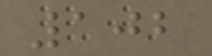102
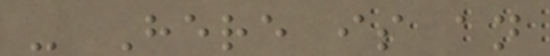- Here is an
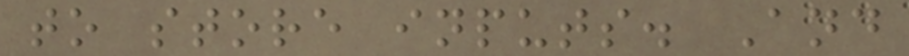to store inputs. And
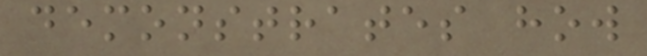demonstrates how
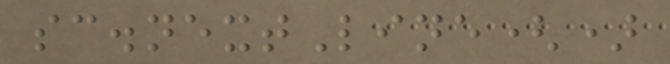sc.nextLine()
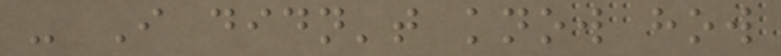- I didn't know how
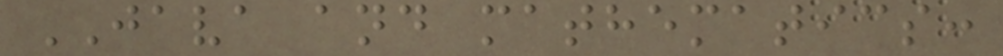JAVA and mathematics:
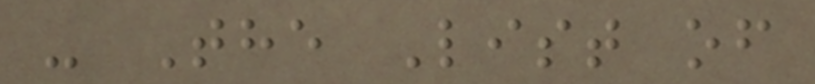- The List of
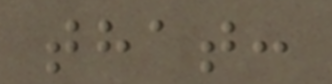that:
